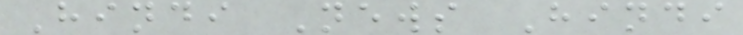Hindi News Hindi
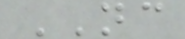NC
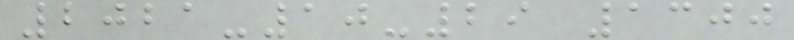2021-10-29 1300
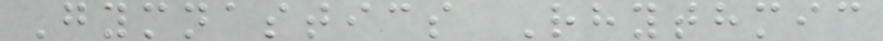Gymnastics Rhythmic
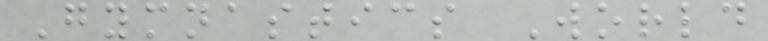Gymnastics World
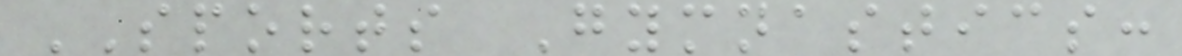SPORTS Gymnastics:
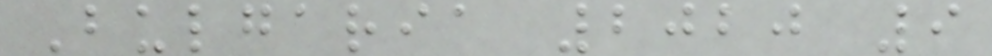Bulgaria 2020 9
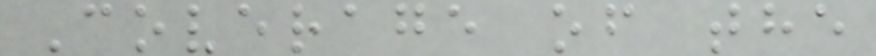Coverage of the
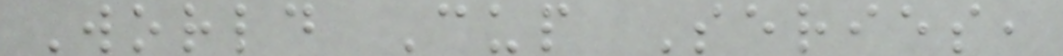World Cup Series,
